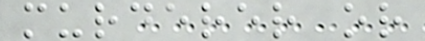murderer or
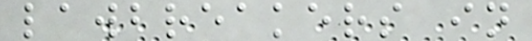lawbreakers in
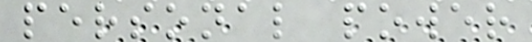personal power
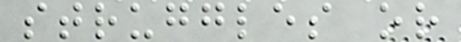struggles or
